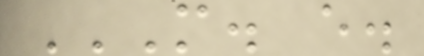M. E.
